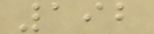192
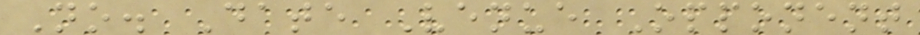No. Date Venue Opponent
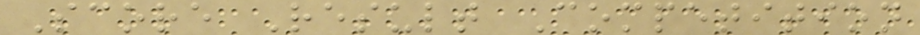Score Result Competition
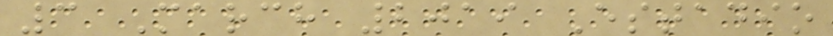3 March 2019 Estadio
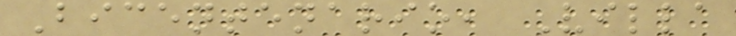Bicentenario, Villa
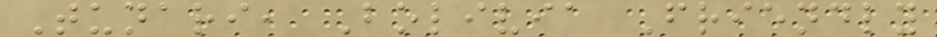Tunari, Bolivia Friendly
